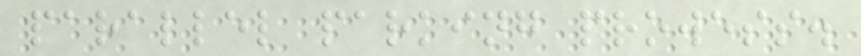parallel parking prowess.
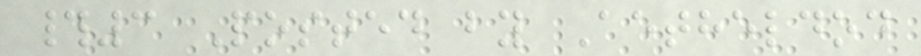#3 Posted by Aetheldod
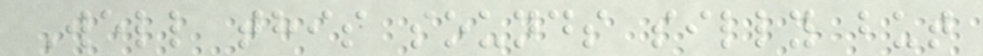Well this sounds silly but
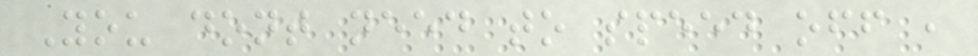You dont need to speed off ,
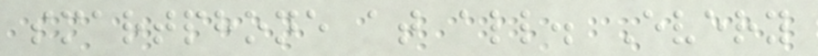smartphone at all. Every
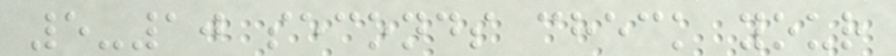5-10 seconds check your
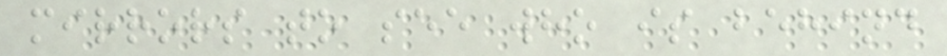mirrors to see who is behind
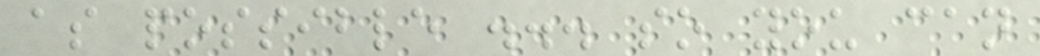as possible ... so you can
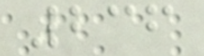236
